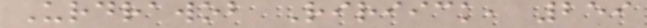Urdrawob Ririick, 259
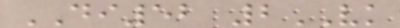DI52 2VK
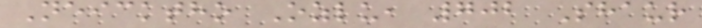Neicktho Ozlu, 702 Shaur
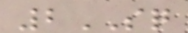2SQ
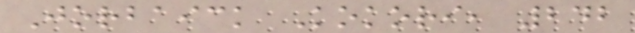Jorbaick Kokori, 242
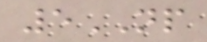5NP
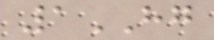1HG
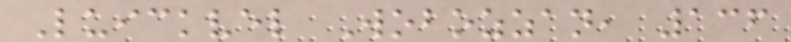Luickvel Wobozzan, 136
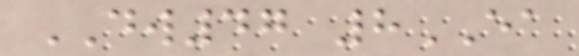DW47 8EA
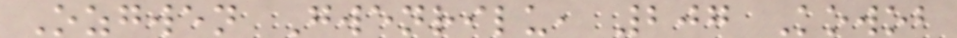Ozgwen Gwenrilu, 207 Kowob
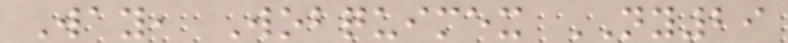Way, Wobquimex NY29
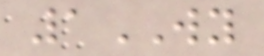1WY
